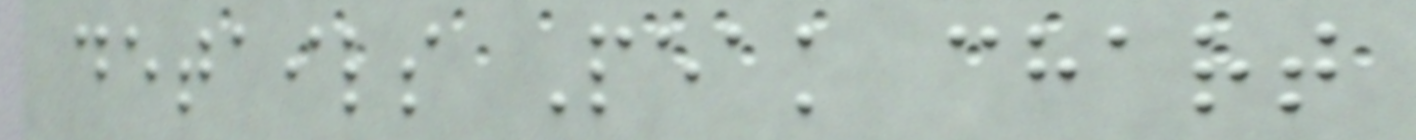details Peak chart
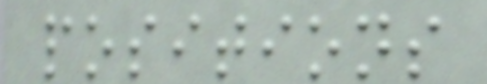positions
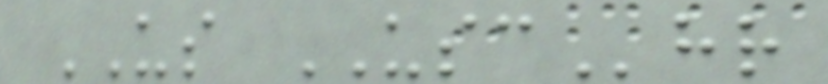US USChr
